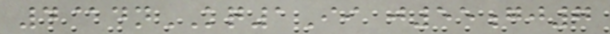4@dnKQ1Ii j55gj7
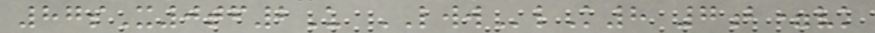87sX0tf2U LWWlK8 7b=vk
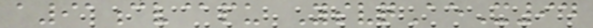a91cv@pu YsvqAeX94
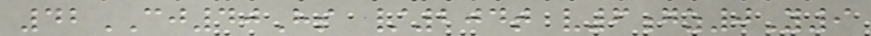42CJ40Hs /204t v6gz0Y9
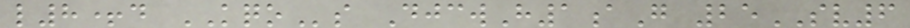l8+d KQOs DjcwH1aG 25SV6
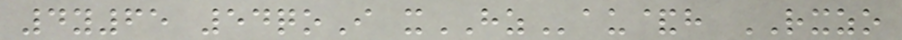4y65 54qoI xHZau&h RXZO
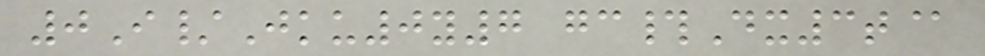0I/Jku0y7 gc#Dx3t@
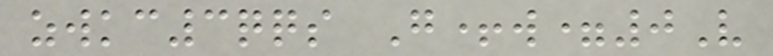zwkc3qqs G+w=0V
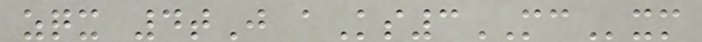zqx 4tJ aKs3MCxm
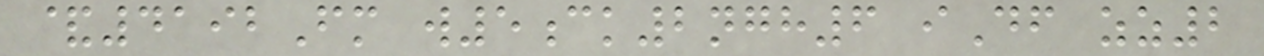&4192Fm w5ck2ngh6 iDf zz2
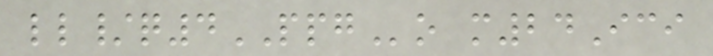ll/q4PPGo m24Ici
